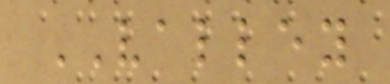VALLEY
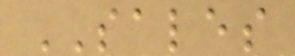SALES
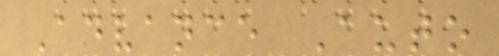Advance Auto
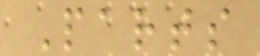Parts
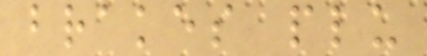brakes plu
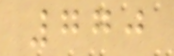770
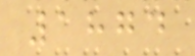1874
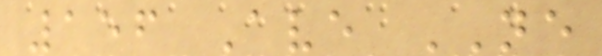156 Ave NE
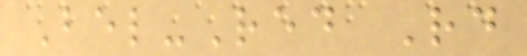Bel-Red Rd
